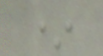*
